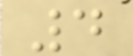4
